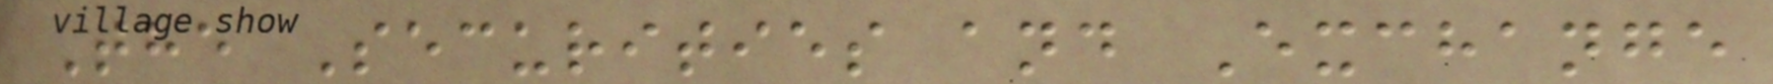The Securities and Exchange
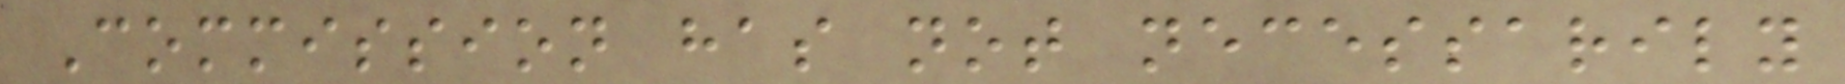Commission has not necessarily
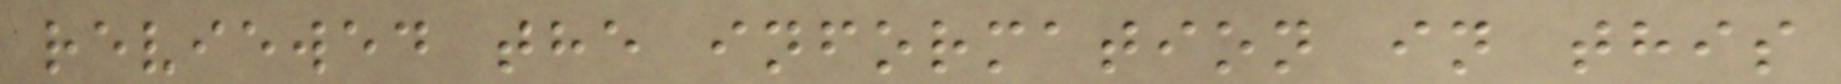reviewed the information in this
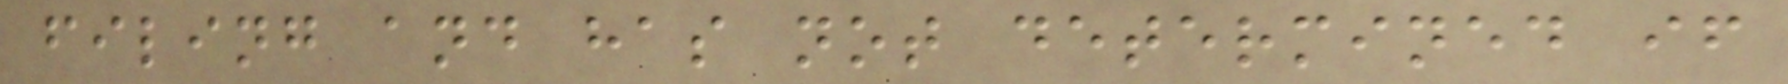filing and has not determined if
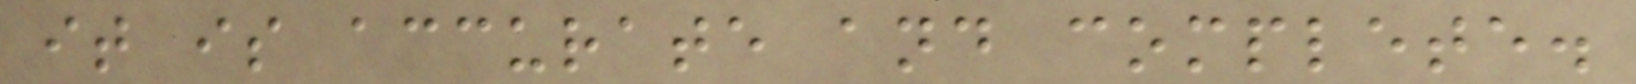it is accurate and complete.
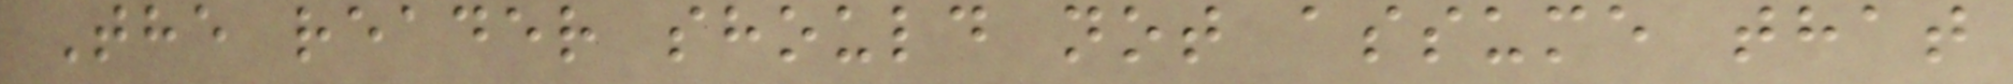The reader should not assume that
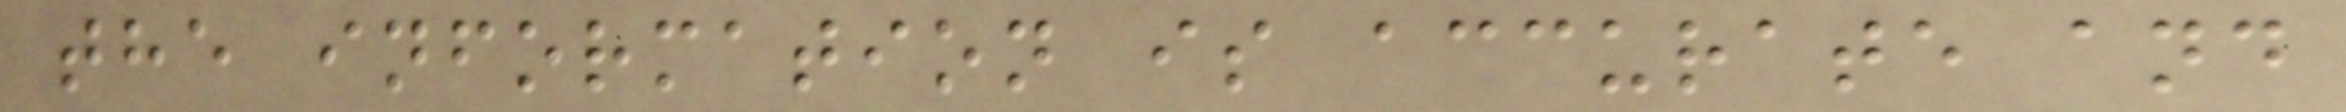the information is accurate and
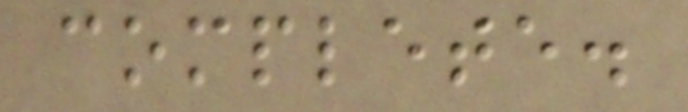complete.
